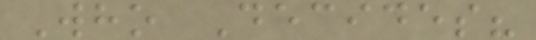Who Decides?
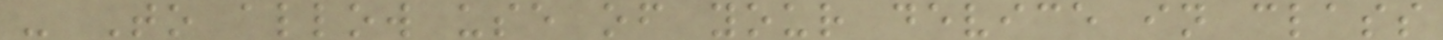- To allow use of your device in class
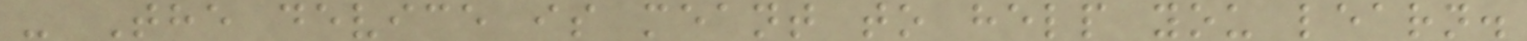- The device is meant to help you learn.
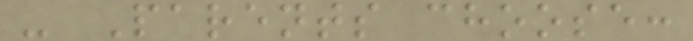- Parents choose:
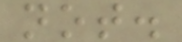not.
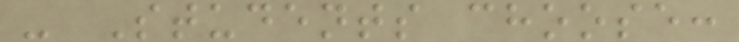- Students choose:
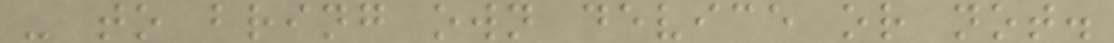- to bring own device or not.
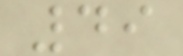49
